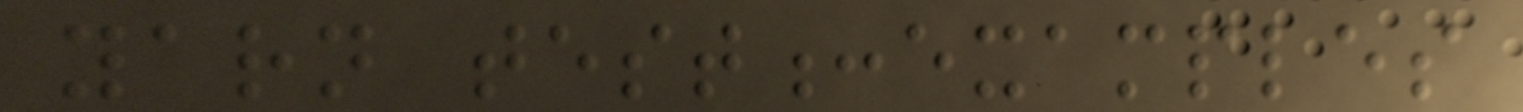yarn test:examples
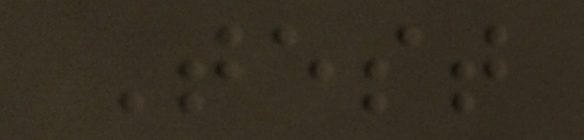Test
